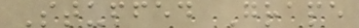Stuffed Grape
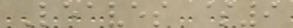Leaves $9
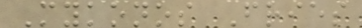Mykonos Fries
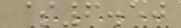$6.50
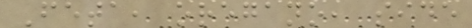Feta, oregano, side
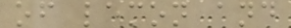of lemon and
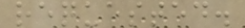requested.
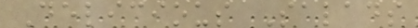Delicious Salads
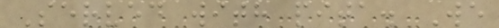Served with pita. We
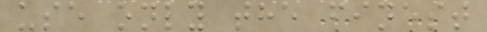use only the finest
